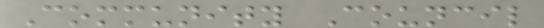Community Council
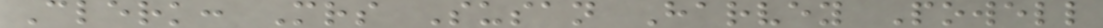Clerk: Mrs Susan Harvey Powell
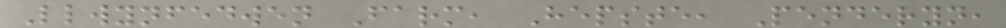Llwynfedwen Farm, Hepste, Penderyn,
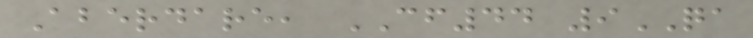Aberdare, CF44 9QA
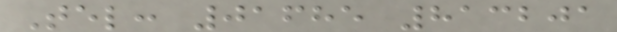Tel: 01685 813201
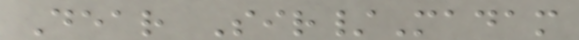Dear Sir/Madam
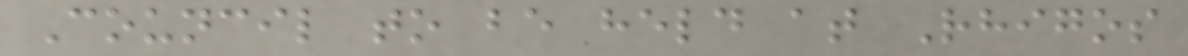Council to be held at Rhigos
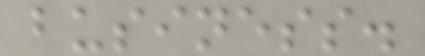business.
